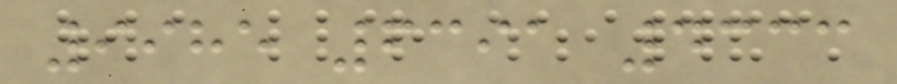9985 6391 4333
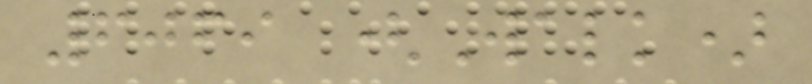6069 (Walk)
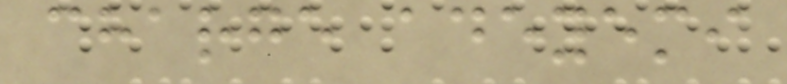charge adeyemi
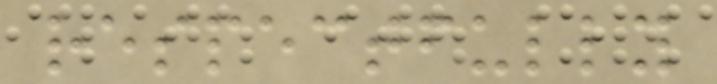respectfully
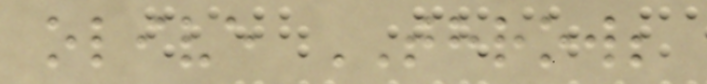olive THROW;
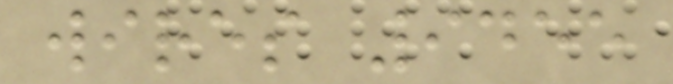wires 9455
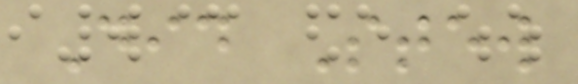Did Stew
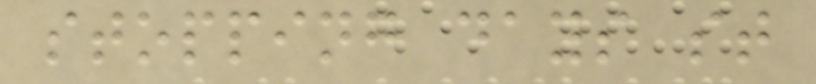stopping days st
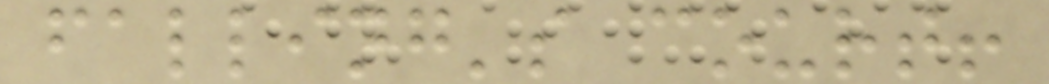falling's court!
